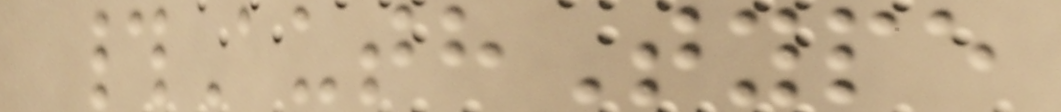#AuthType
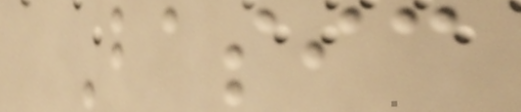Basic
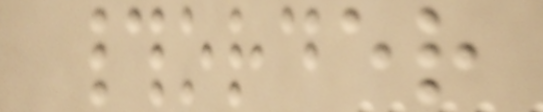#order
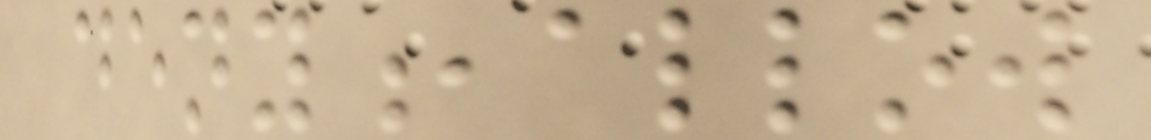deny,allow
